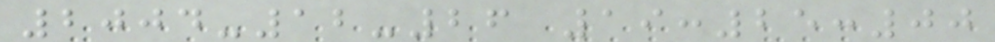2004-12-26 19:25:00
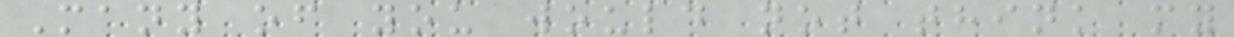Many of you would not think my
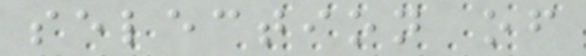selection of
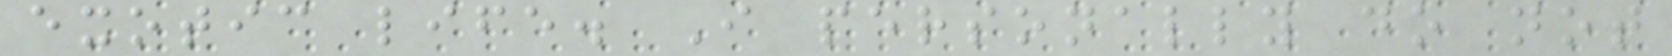exotic life. I personally do not
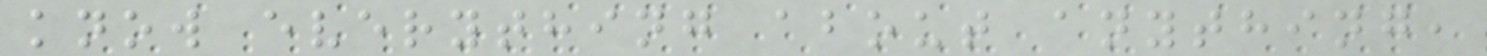know everything about anything,
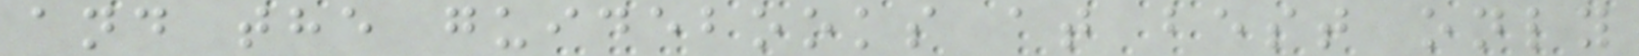and the guidebooks at best only
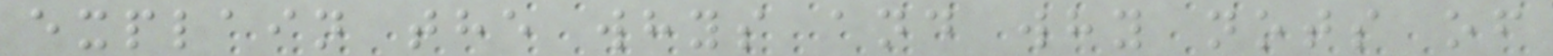explain the whys and why nots of
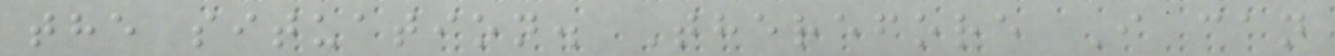the situation. Therefore I can
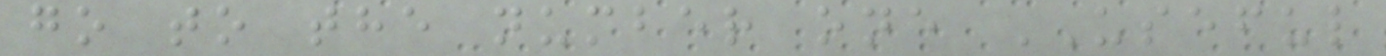go to the number one USEFUL
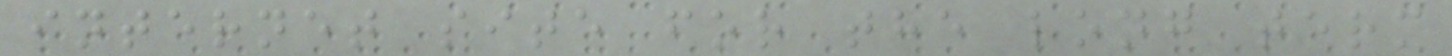internet site for the long term
